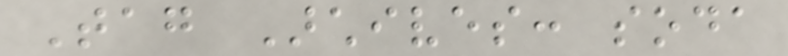Tag Archives: soda
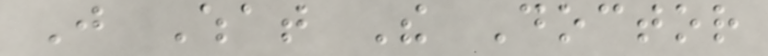Just What The Doctor
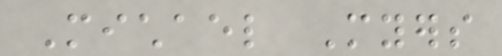Michael Myers
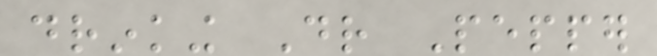drinking Dr Pepper
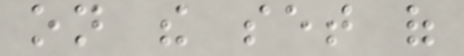on the set of
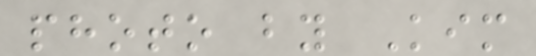photo by Kim
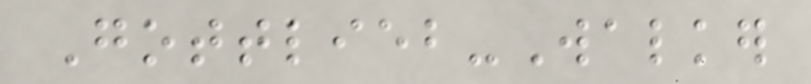Gottlieb-Walker
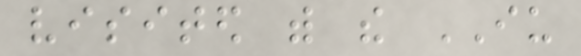visited with the IU
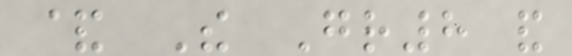& The Gr8 and
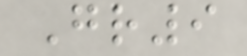Gr9
